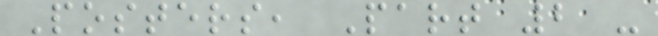Posters, Part 2 -
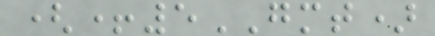(+5GMT)
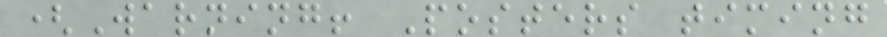(Warning! Posters timing
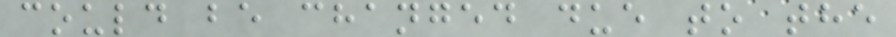could be changed due to the
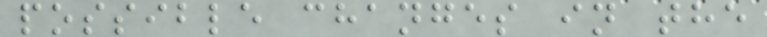possible changes in the
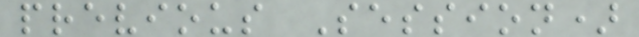previous Session)
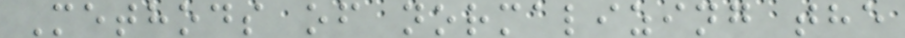Methods of normalizing the
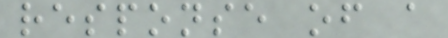response of a
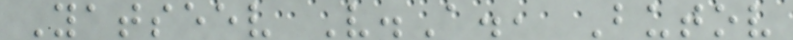Yatseev V.A., Butov
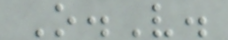O.V.
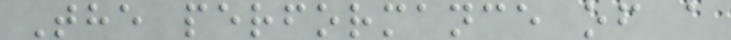The performance of a
